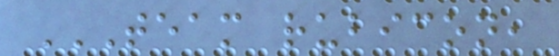TEAM RUBICON,
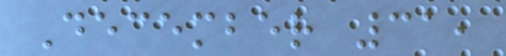December 31,
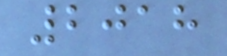2018
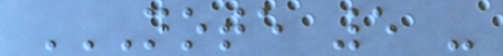NOTE 5 -
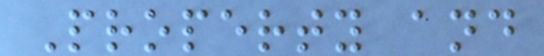Property and
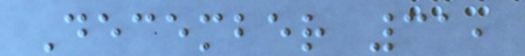December 31,
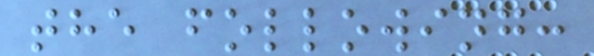the following:
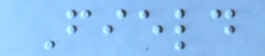Field
